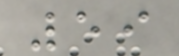59
